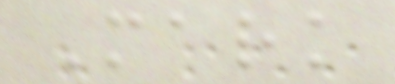Mark
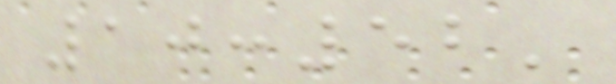10:52'
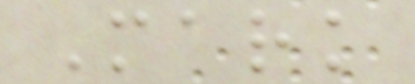Mark
